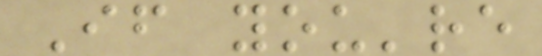If you're
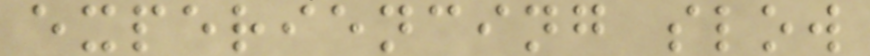experiencing slow
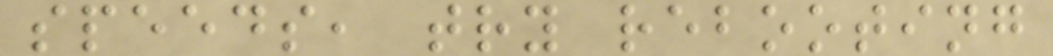speeds, try rebooting
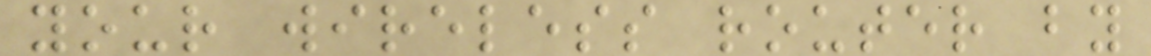your wireless router by
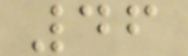46
